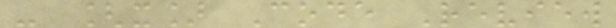- [x] Code Review
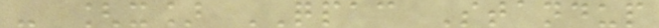- [x] QPAC Standup
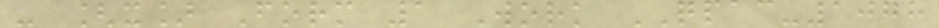- [x] Form 1 Work QPAC-1078
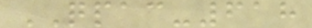QPAC-618
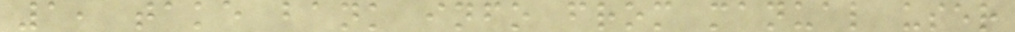1, take bank info from manual user
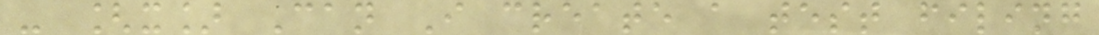- [x] Can I create a test filing
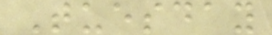Tuesday
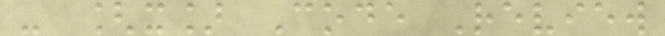- [x] Code Review
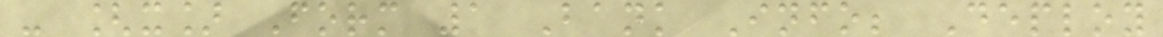- [x] Form 1 Bank Info; Deploy
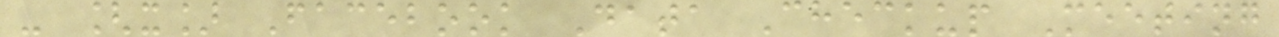- [x] Facebook Data Checkup Meeting
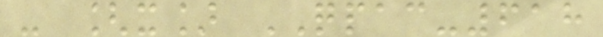- [x] QPAC-618
